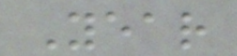Year
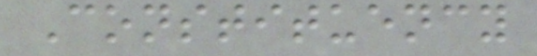Constituency
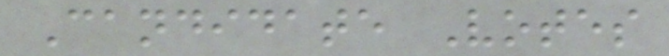Candidate Votes
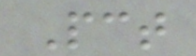Pct
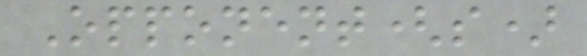Opponent(s)
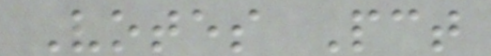Votes Pct
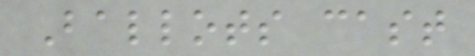Ballots cast
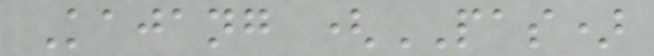Kajang (PAS)
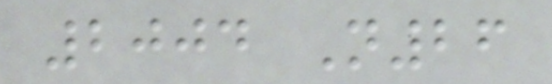2004 N26
